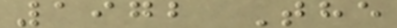1972 The
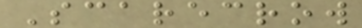Scarecrow
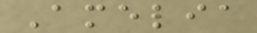Amelia
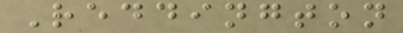Reddington
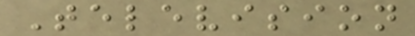Television
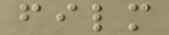film
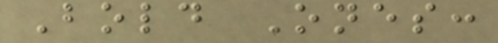Bold Ones:
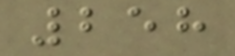258
